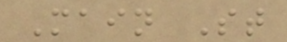Main St
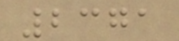2371
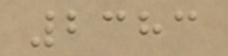2383
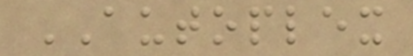AUTOPLEX
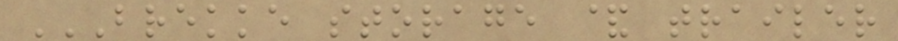BREKKE STORAGE & TRAILER
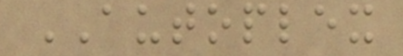AUTOPLEX
